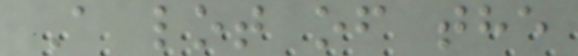A lot of the
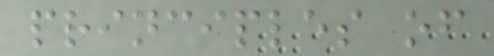principles of
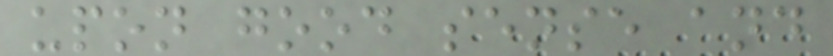upon good sense and
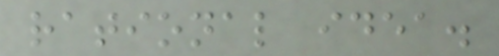rational idea.
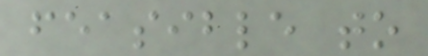feasible to
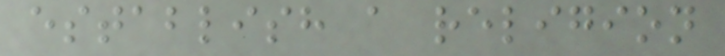establish a religion
